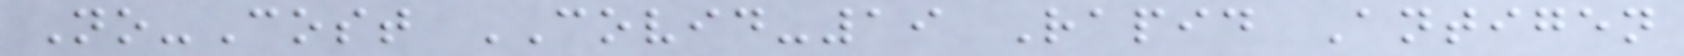No-Cost COVID-19 Rapid Antigen
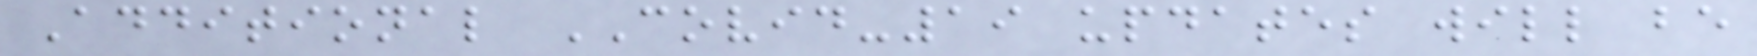Additional COVID-19 updates will be
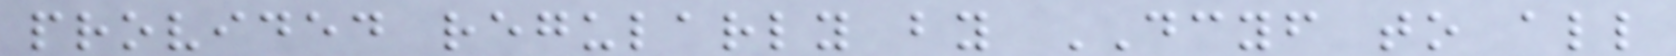provided regularly by DCYF to all
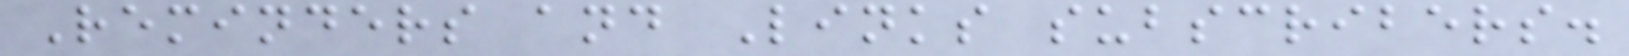Reminders and Links subscribers.
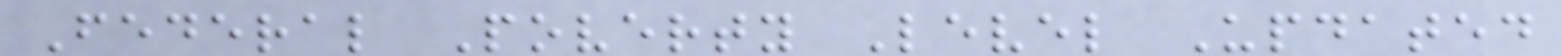Federal Poverty Level Updated
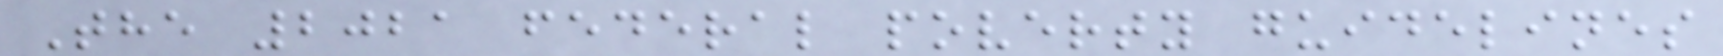The 2021 federal poverty guidelines
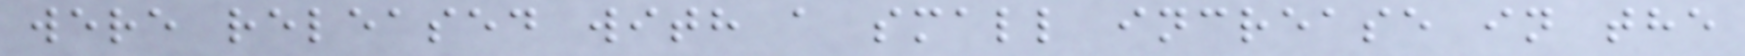were released with a small increase in the
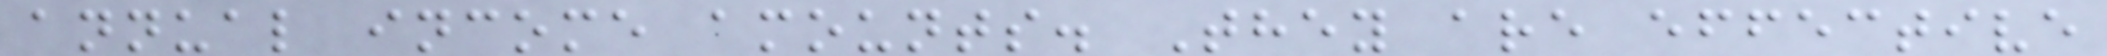annual income amounts. They are effective
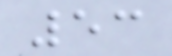53
